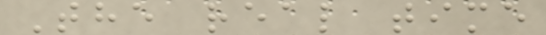The real time
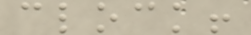clock!
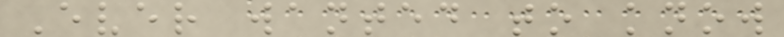Ever wanted to know
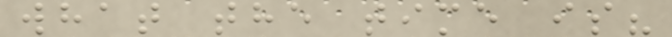what the time is?
